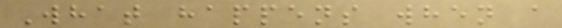What happens when a
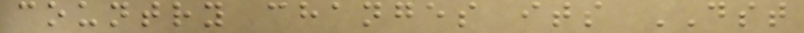country changes its DST
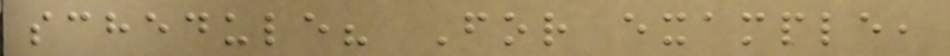schedule? For example,
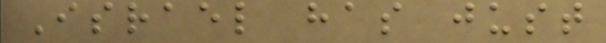Israel has just
